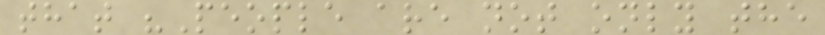that "People are not only the
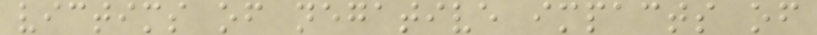victims of negative impacts of
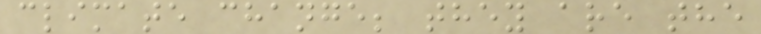climate change; they are the
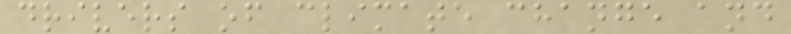drivers of climate change and
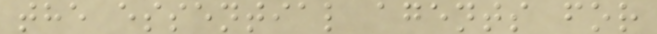the essential agents for
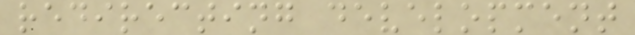redirecting development
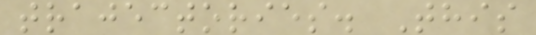trajectories. This
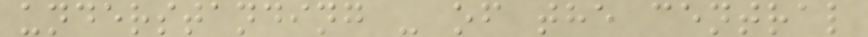understanding - of the central
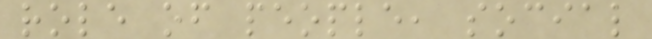role of people, social
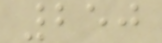250
